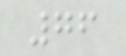76
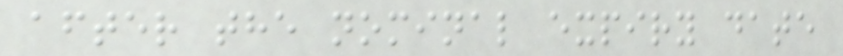after the nominal expiry date
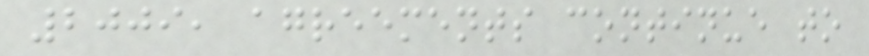2009, agreements continue to
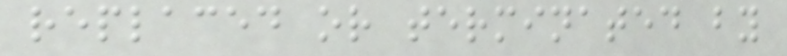replaced or terminated by
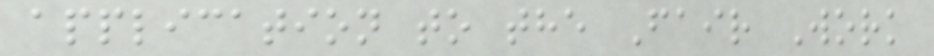application to the Fair Work
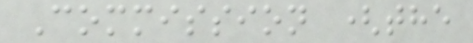Commission (the
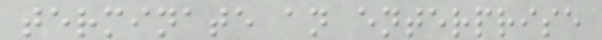terminate an enterprise
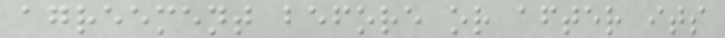agreement before or after its
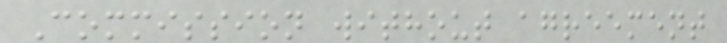Commission without agreement
